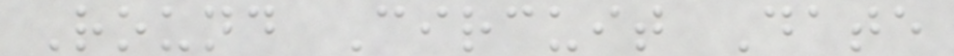Round Circuit Date
